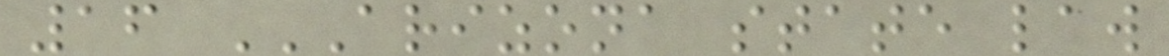16 ARIZONA STATE LAW
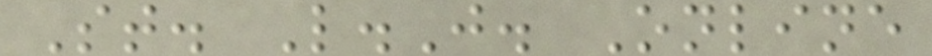St. L.J. Online
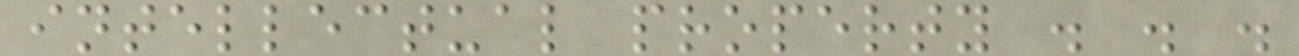intellectual property . . .
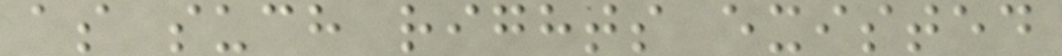as such rights existed
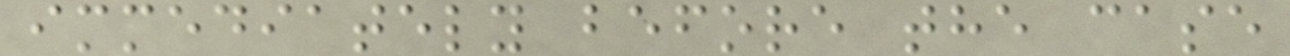immediately before the case
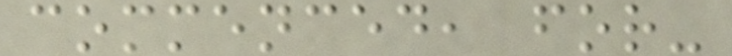commenced, for-
